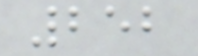252
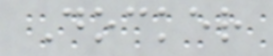Docker
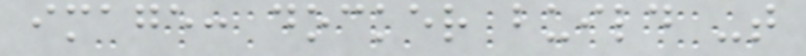image: docker build -t
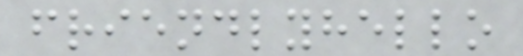friendlyhello
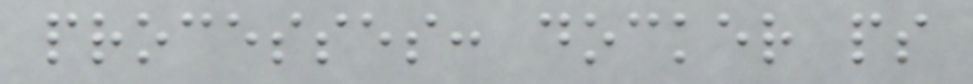processes: docker ps
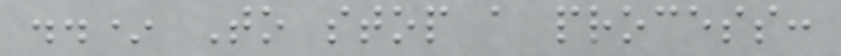..* To stop a process:
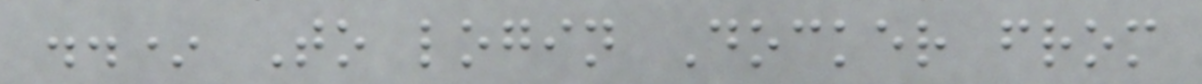..* To login Docker from
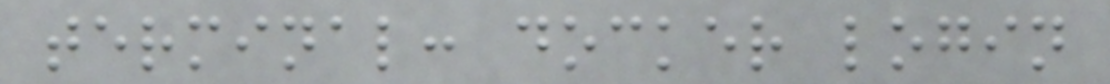terminal: docker login
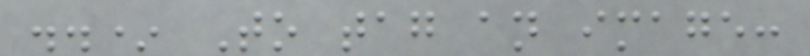..* To tag an image:
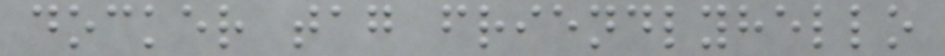docker tag friendlyhello
